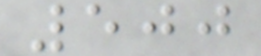500
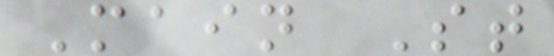Main St
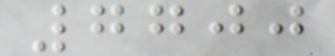7700
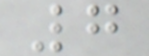7
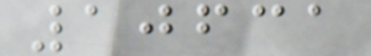10631
